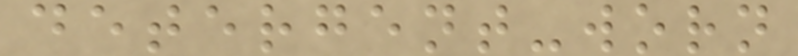detergent-worn
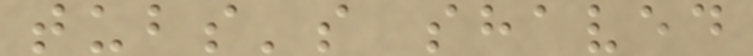tubs's shaved
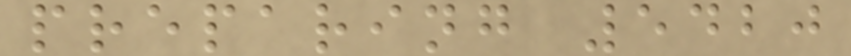preparing 5420
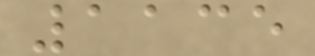1135
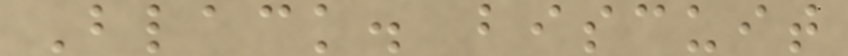Black. biscuit
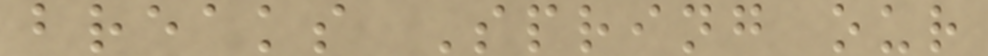breaks Spring our
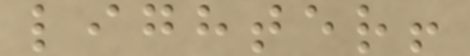lighter!
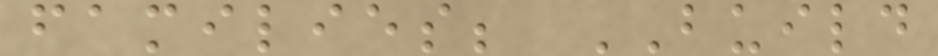families; BUILD
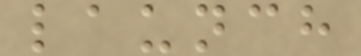launch
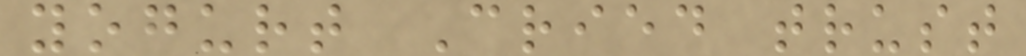yogurt Cried trust
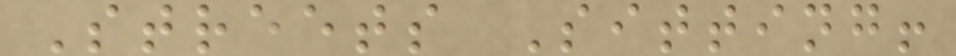Streets Sitting!
